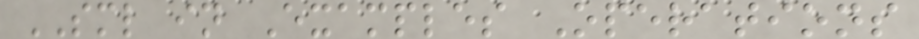SML in Examples Operations
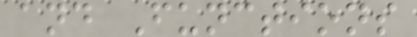and Functions
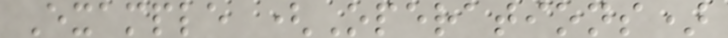Example (Operations)
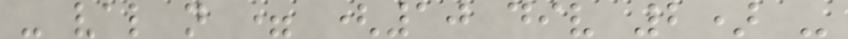- val n = (10 div 2) -
